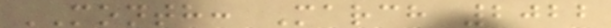MONTH: March 2022
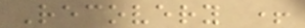Recovery +
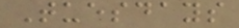Tuesdays
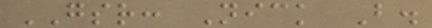GSR: Nick B.
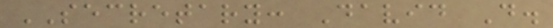SECRETARY: David D.
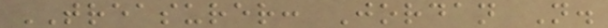TREASURER: Jordan N.
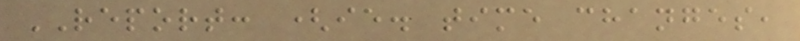REPORT: (ie. time changes,
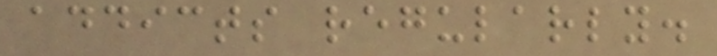addicts regularly.
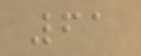61
